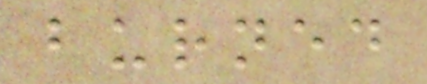burned
